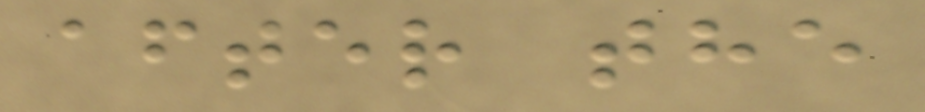after the
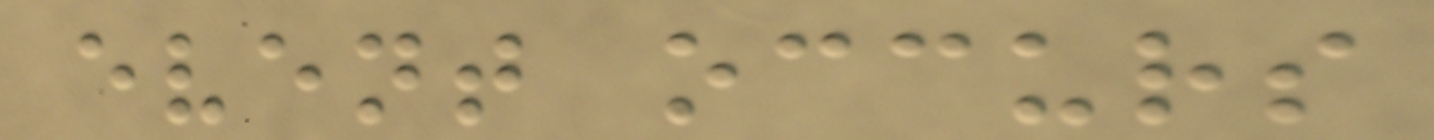event occurs
